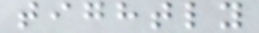tightly
